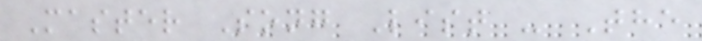Master Song List - The
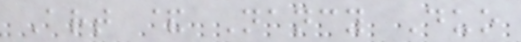Art & Nancy Duo
